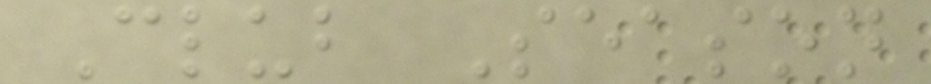Club Season
